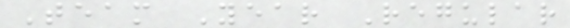Team Year Regular
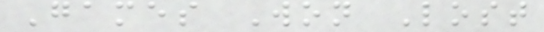Games Won Lost
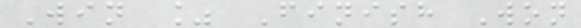Win % Finish Won
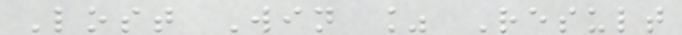Lost Win % Result
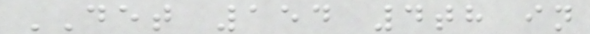DET 154 4th in
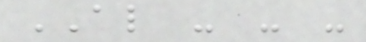AL - - -
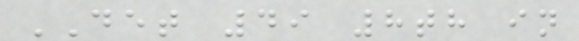DET 49 8th in
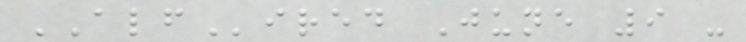ALFired June 9 -
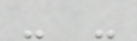- -
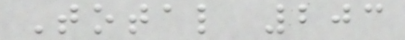Total 203
